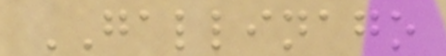GALLINAGO
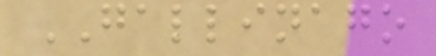GALLINAGO
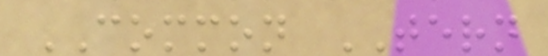COMMON TERN
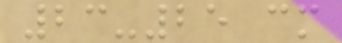23-25 cm
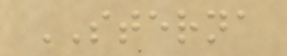STERNA
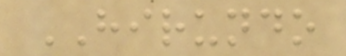HIRUNDO
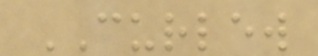CURLEW
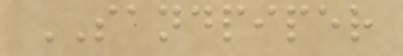SANDPIPER
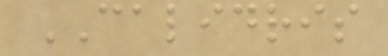CALIDRIS
